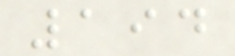194
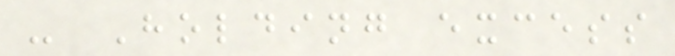- Holding excess
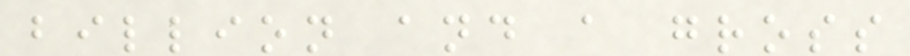billion and a gross
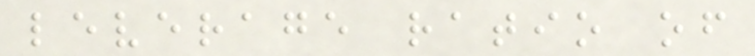leverage ratio of
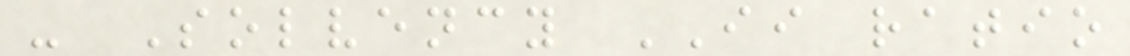- Solvency II ratio
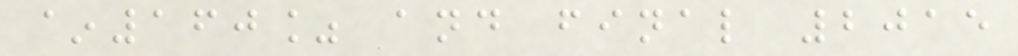~160% and final 2015
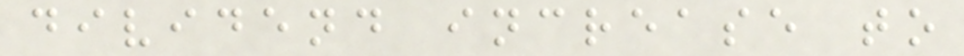dividend increase to
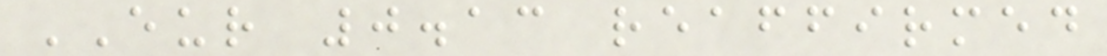EUR 0.13 reaffirmed
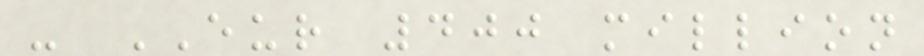- EUR 400 million
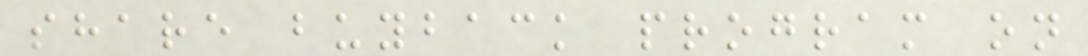share buyback program on
